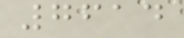7614
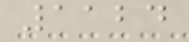1124
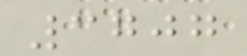3707
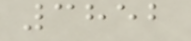3852
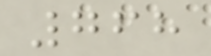768
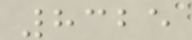8325
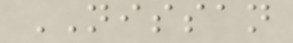NISSAN
